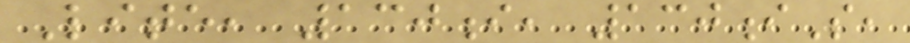Lite, 130i, 130iS,
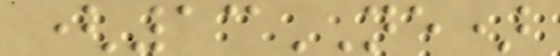(13NE)
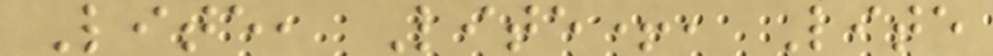Lite, Lite+, Lite
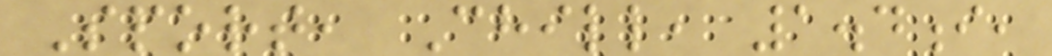Sport, Chill, 1.4i,
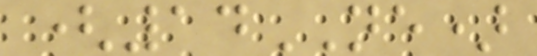(14NE)
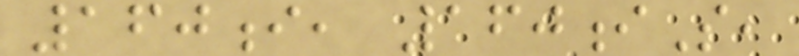160i, 160iS,
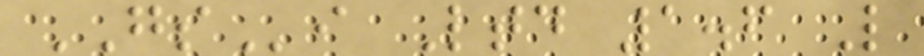GSi Ltd 1.6 L
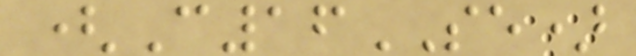(C16SE)
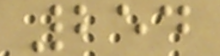254
